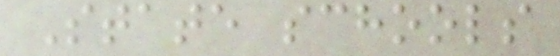State schools
